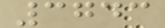3743
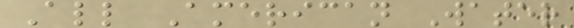All American Water
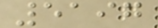5197
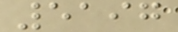5197
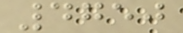4750
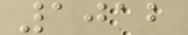1012
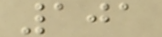101
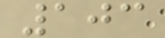103
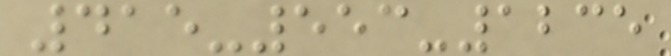415-553-1235
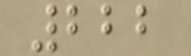222
